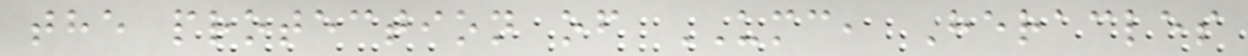the protection of UMC, Heracles
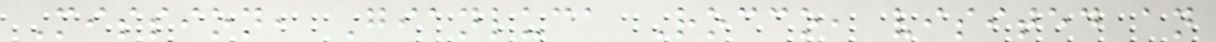Mission, Gianluca Rocco, visited an
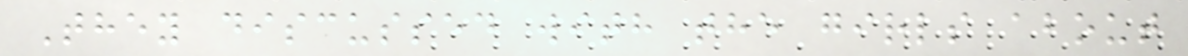They discussed with the girls about
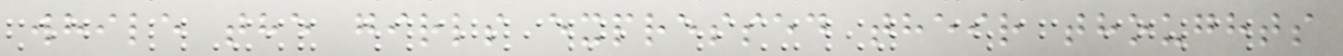while the girls expressed their thoughts
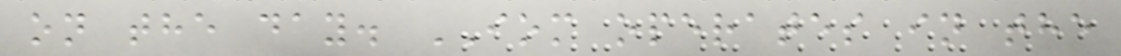on the day. IOM operates in the
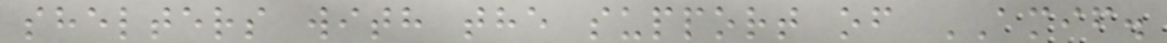shelters with the support of AMIF.
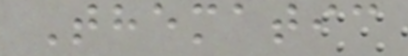Thematic
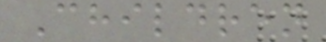Children
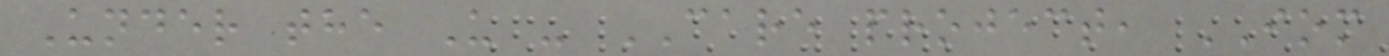Under the U - CARE project, IOM
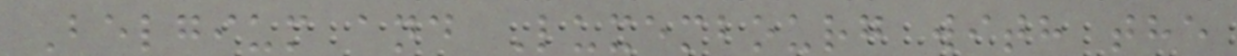Belgium and Luxembourg with the
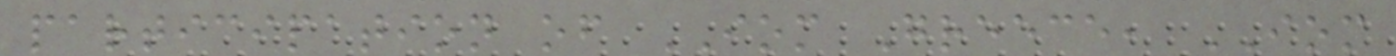participation of IOM Greece, IOM
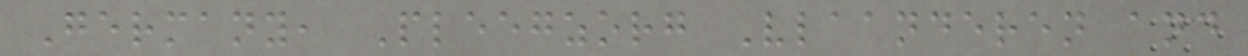Germany, Pleegzorg Vlaanderen and
